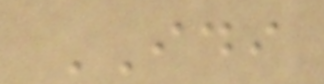IDI
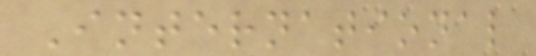International
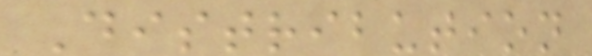Distribution
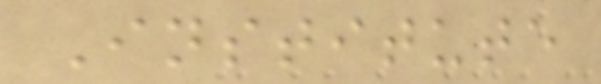Institute
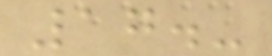17.-
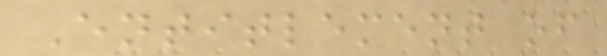Entitlement of
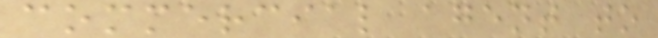commercial agent to
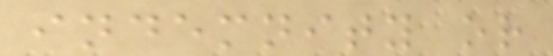indemnity or
